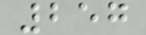257
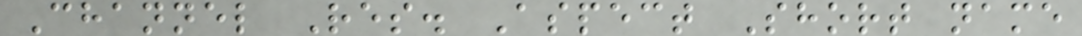Channel Res. Aspect Short name
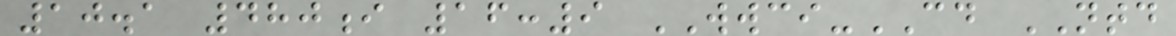10.1 480i 16:9 WWCI-CD NTD
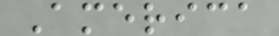America
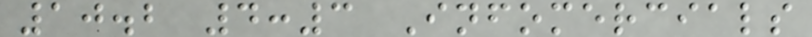10.2 4:3 Infomercials
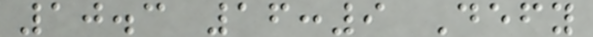10.3 16:9 Defy
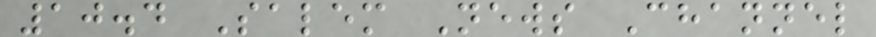10.4 Salem News Channel
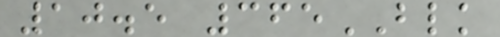10.5 365BLK
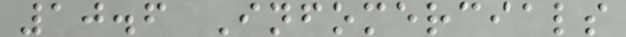10.6 Infomercials
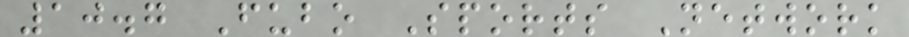10.7 Fubo Sports Network
